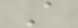A
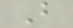B
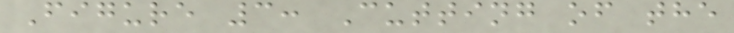Figure 3: Cutting of the
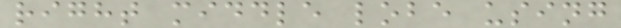right middle lobe using
